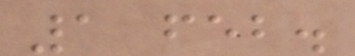1 feb.
